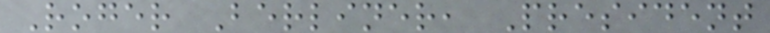Roger Berliner, President
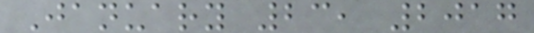January 23, 2017
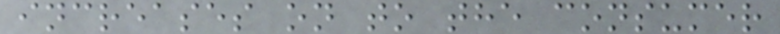increases on to the consumer
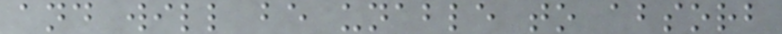and will be unable to absorb
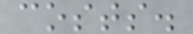costs.
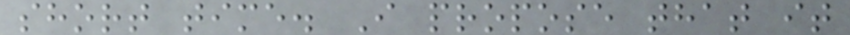short time. I propose that it
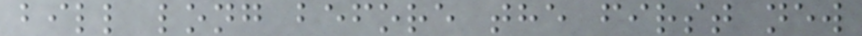bill long before the first new
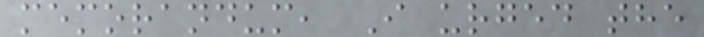memorandum, I urged the
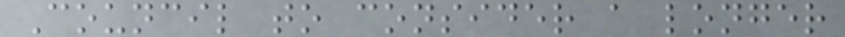Council to consider a longer
